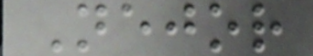Nejor
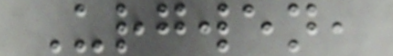Urgwen,
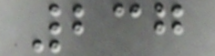237
